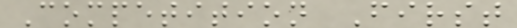Competition First
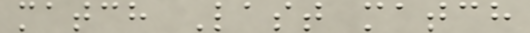match Last match
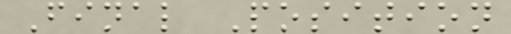Final Position
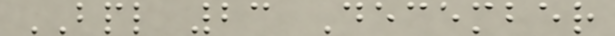BPL 23 December
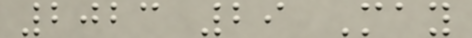2023 29 May
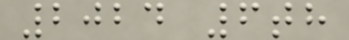2024 6th
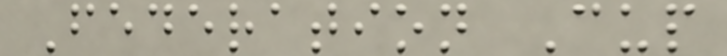Federation Cup
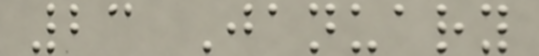23 January
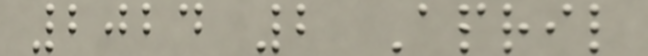2024 2 April
